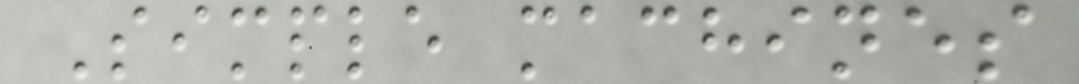Simple machines
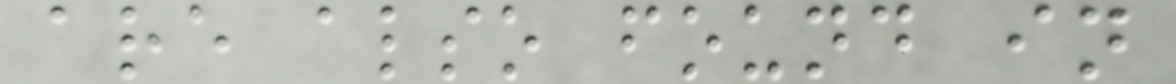are also found in
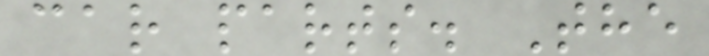car parts. The
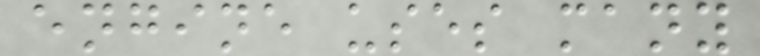engine uses many
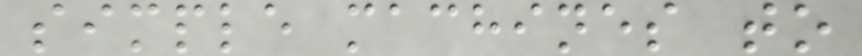simple machines to
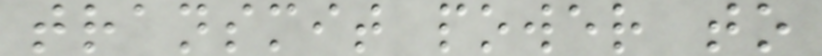transmit power to
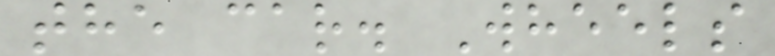the car. Wheels
